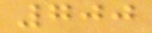700
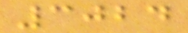3024
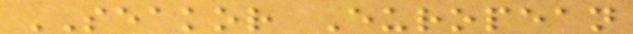SEAKOR European
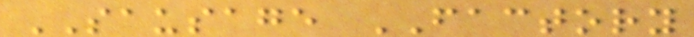SAUSAGE FACTORY
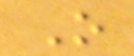O
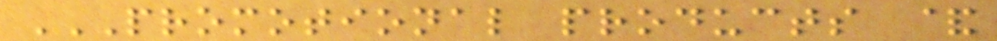PROMOTIONAL PRODUCTS &
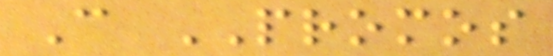C PROMOS
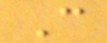C
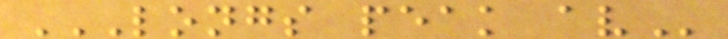LONGS PEAK AV
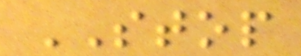STOP
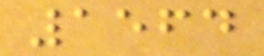1564
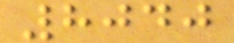8040
